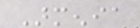Armenia
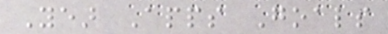Year Apps Goals
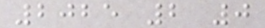2025 2 0
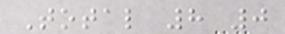Total 8 0
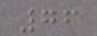76
